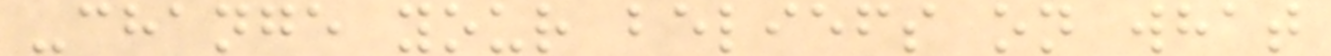-change your beliefs on what
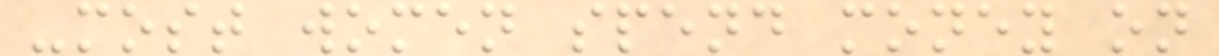-most women spend money on
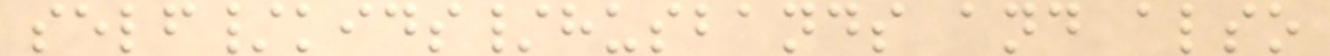self/kids/husbands and also
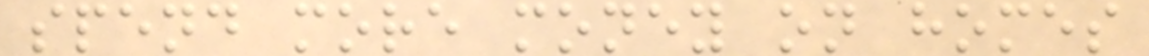spend more money on homes
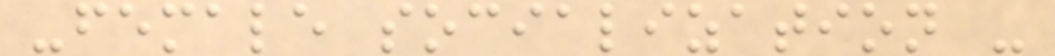-female socialization -
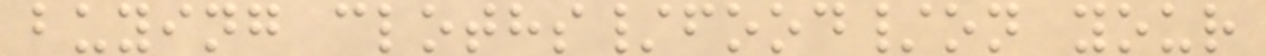buying cloths/food/on your
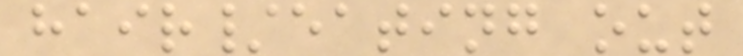hair/eating out
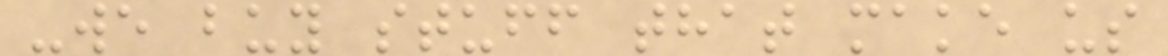-we buy stuff that make us
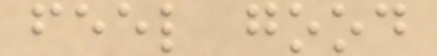feel good
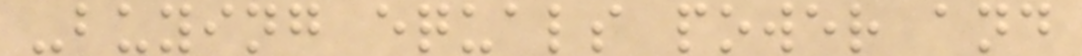-buying equals power and
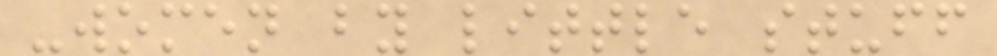-women by little stuff
